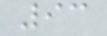93
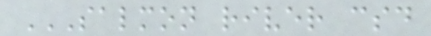SALMON RIVER CSD
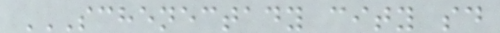SCHENECTADY CITY SD
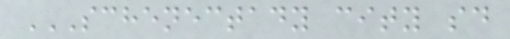SCHENECTADY CITY SD
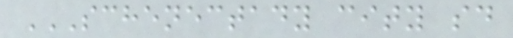SCHENECTADY CITY SD
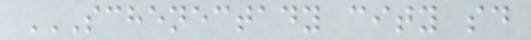SCHENECTADY CITY SD
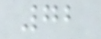72
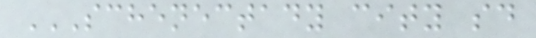SCHENECTADY CITY SD
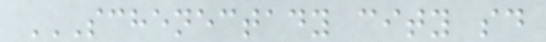SCHENECTADY CITY SD
